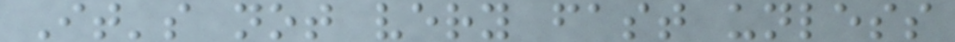It's not very fast unless
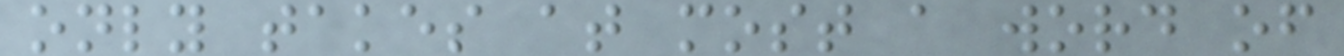only takes at most a word of
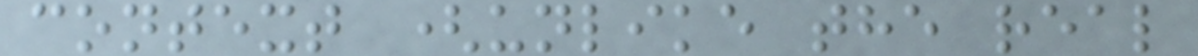context (unlike the real
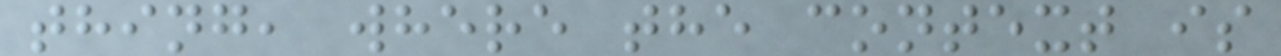thing, where the context is
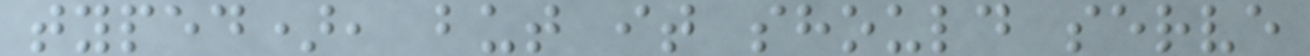typed), but it should serve
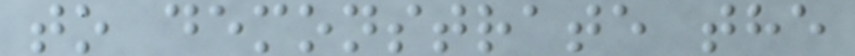to demonstrate the
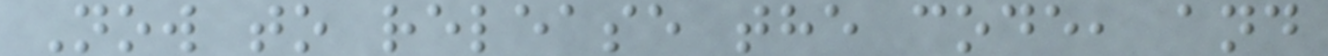Now to release the code, and
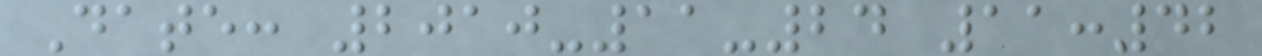Date: 2010-11-24 11:42
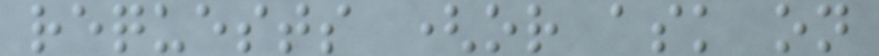requests (or ask on
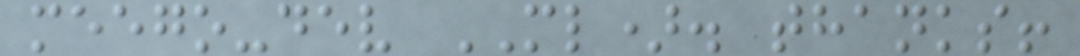meego-dev ML). thanks!
